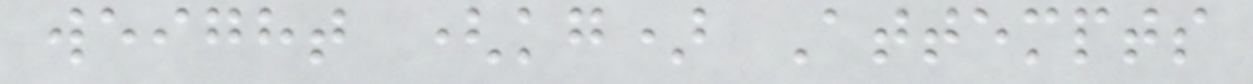weight (kg) Attempts
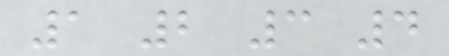1 2 3 4
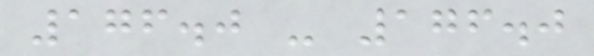176.0 - 176.0
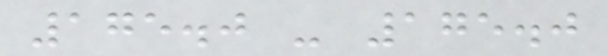175.0 - 175.0
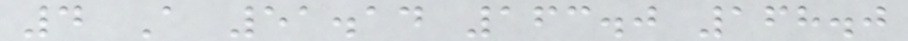4 A 51.14 163.0 168.0
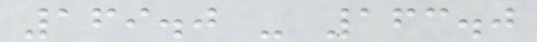169.0 - 163.0
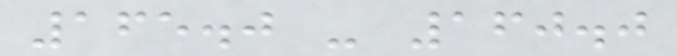165.0 - 160.0
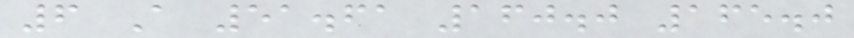6 A 51.61 160.0 165.0
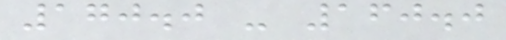170.0 - 160.0
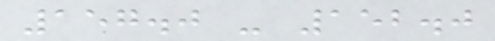157.0 - 152.0
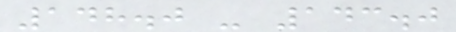148.0 - 143.0
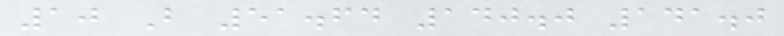10 B 51.64 140.0 141.0
